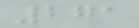271
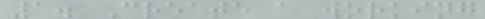1. Create a working
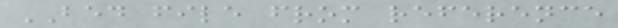BED file from reference
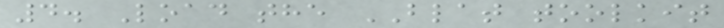4. Load the BLAT toolkit
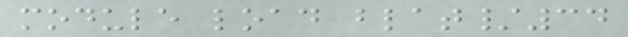module load blat/34
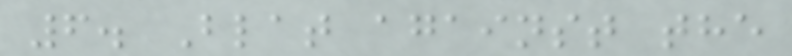6. Blat against the
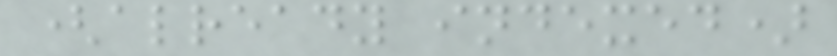(already indexed)
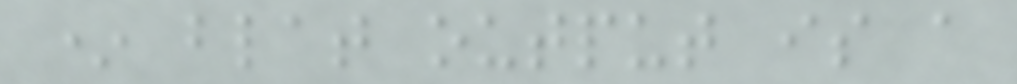* blat output is a
